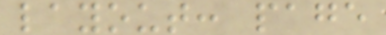layout: page
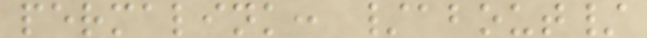permalink: /about/
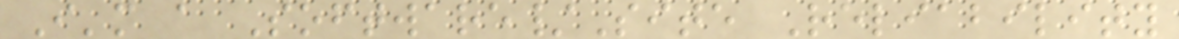I'm a Software/Site Reliability
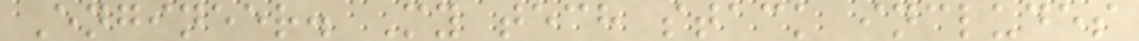Engineer. My tech stack includes
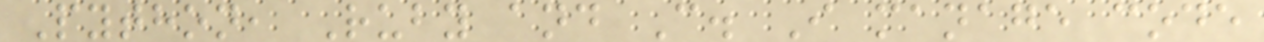Python, Ruby and C. I manage code
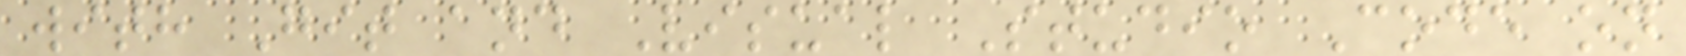with Git and Visual Studio Code on
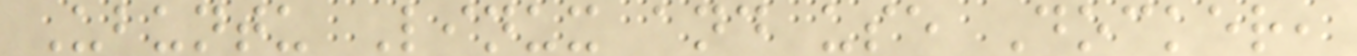Ubuntu Linux and use Docker,
